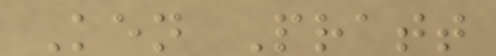Ken Pratt
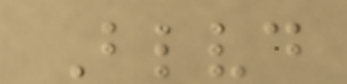Blvd
